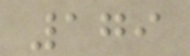179
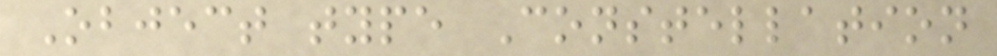Object type Constellation
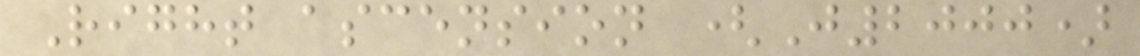Right ascension (J2000)
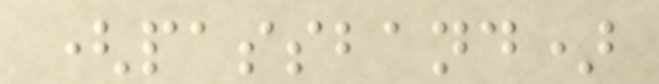(passband)
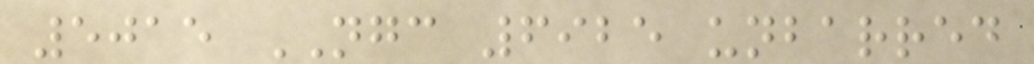5015 NGC 6925 unbarred
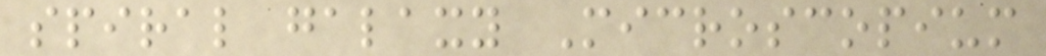spiral galaxy Microscopium
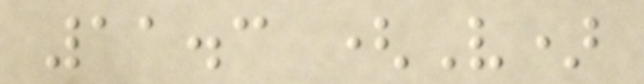11.3 (V)
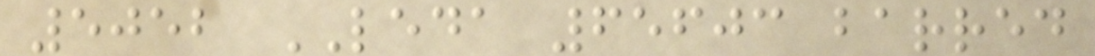5052 LEDA 65603 barred
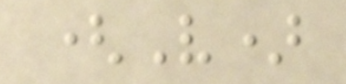(V)
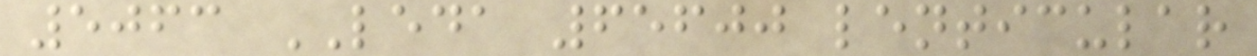5063 LEDA 65600 lenticular
